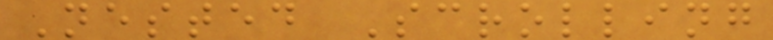Nested Scrolling
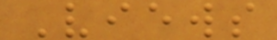Views
